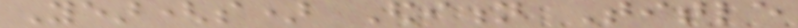Year(s) Edition Title
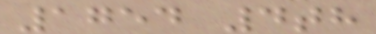1754 4th
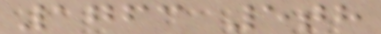1763 5th
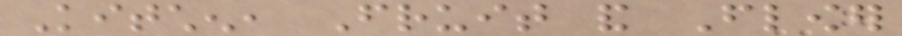Kitchen, Fruit and Flower
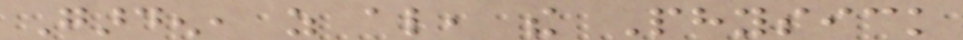Garden, as also, the Physick
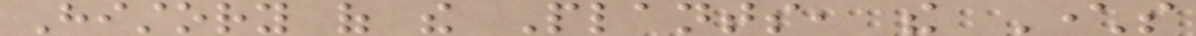History of the Plants, the Characters
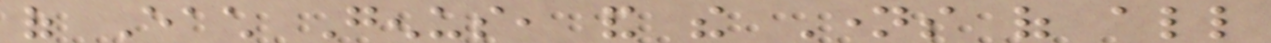of Each Genus, and the Names of all
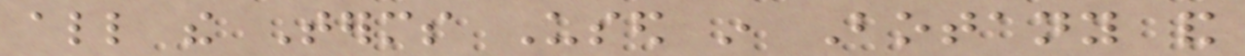all the Terms Used in Botany and
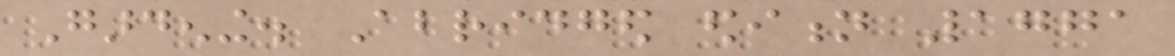Gardening. Abridged edition 1771
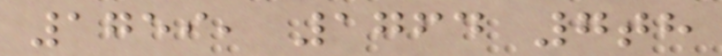1759, 1764 7th
